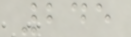245
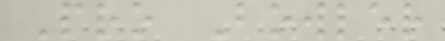Pro Bowler
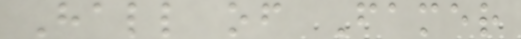Hall of Famer
